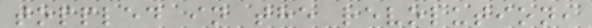toppled in the revolution,
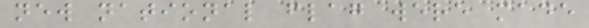new national flag were made
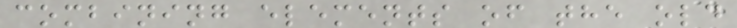combining elements of the old
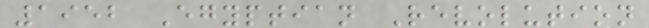1952 Egyptian Revolution
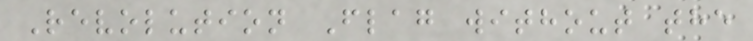Revolution Flag without the
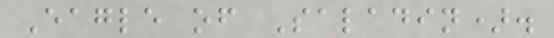Eagle of Saladin).
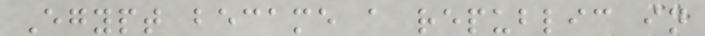Egypt became a republic in
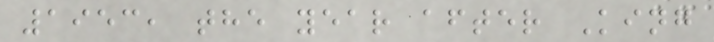1953, the year after King
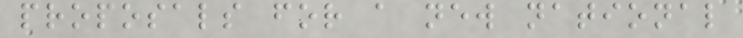proposals for a new national
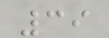39
